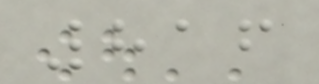816
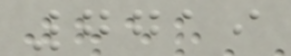7719
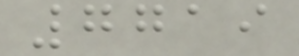7719
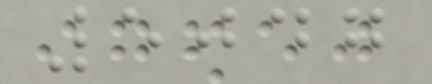5047
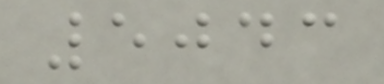5043
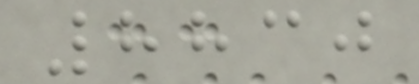8830
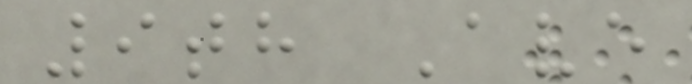9th Ave
